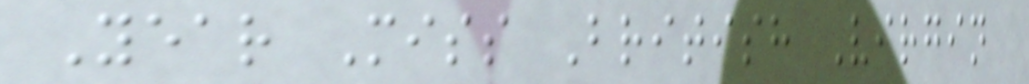Year Miss British Virgin
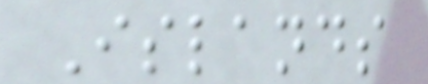Islands
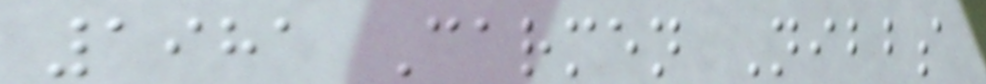1981 Carmen Nibbs
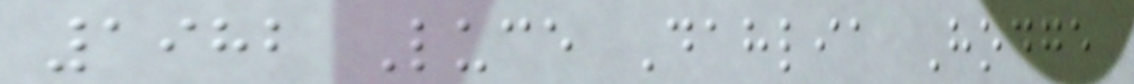1982 Luce Dahlia Hodge
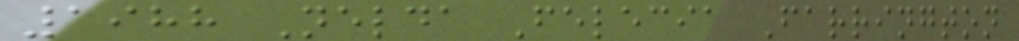1988 Nelda Felecia Farrington
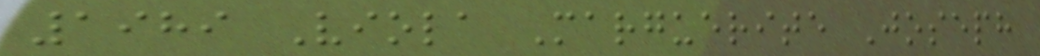1989 Viola Marguerite Joseph
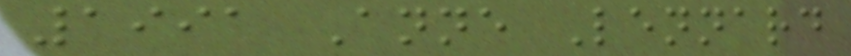1991 Anne Lennard
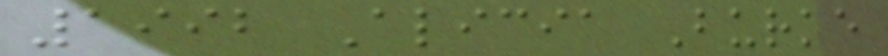1992 Alicia Burke
